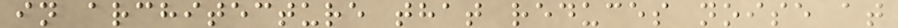in architecture that reduces noise at
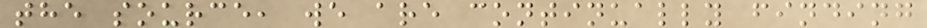the source, we are continually finding
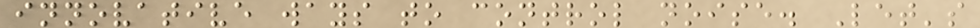innovative ways to control noise. Let's
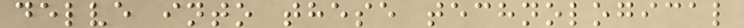delve into these technological
